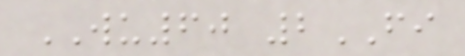WU60 2FI
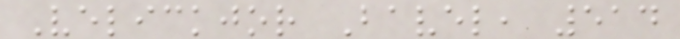Velickjor Bavel, 514
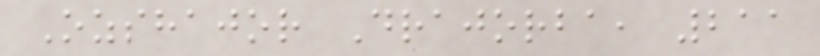Ozshajor Drajorba, 211
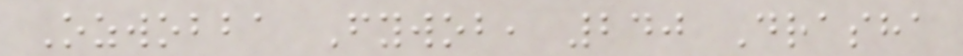Ozwobba Fywob, 240 Drasha
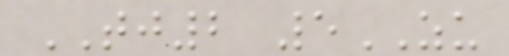TJ2 5ZU
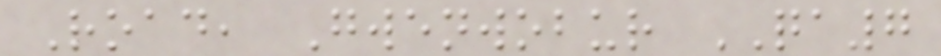Road, Gwenwobur QA7
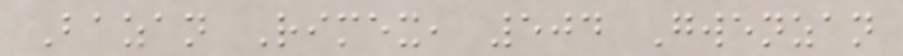Bazan Rimex, 504 Gwenzan
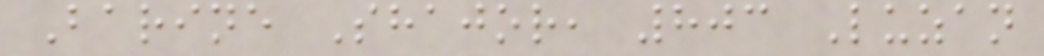Barine Shajor, 803 Luzan
